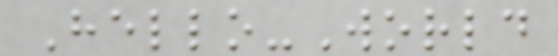Hello-World
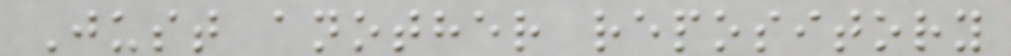Just another repository
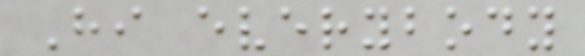Hi everybody
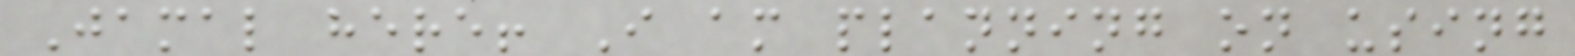Jamal here! I am planning on using
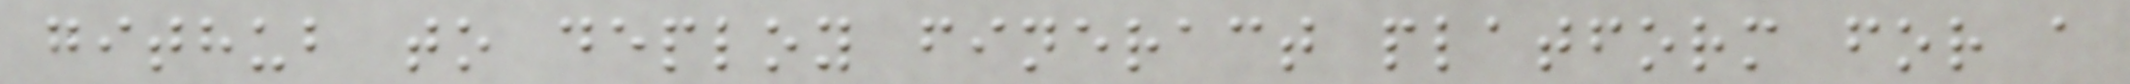github to deploy fineract platform for a
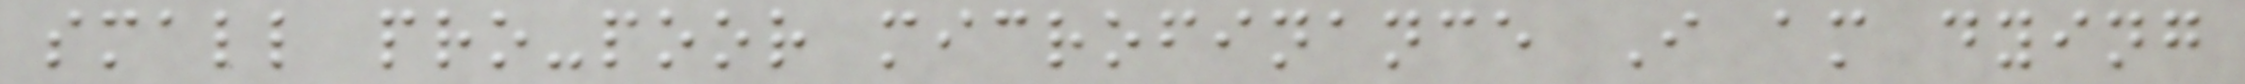small pro-poor microfinance I am dying
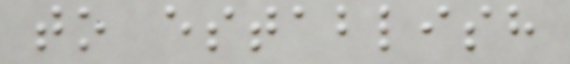to establish
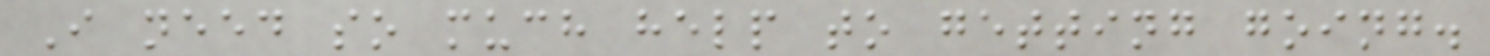I need so much help to getting going.
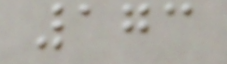173
